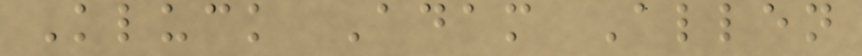Kluck Adam Allen
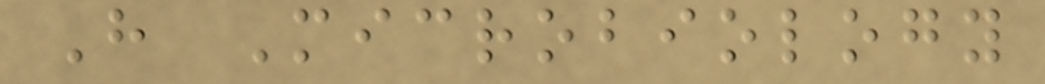H Microbiology
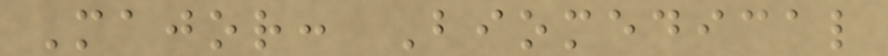Major: Biomedical
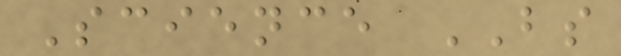Science BS
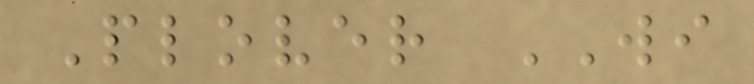Plover WI
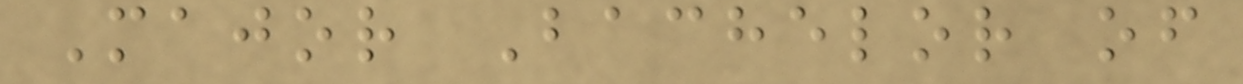Major Bachelor of
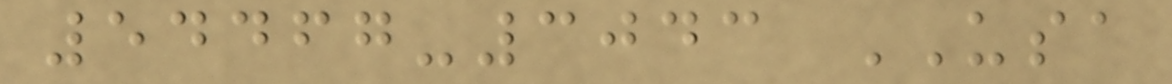54467-3043 USA
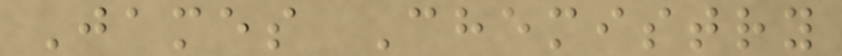James Chemistry
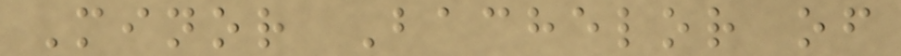Minor Bachelor of
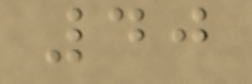40
